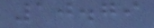10.79
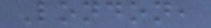London,
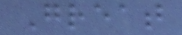Great
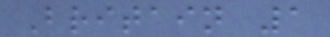Britain 1
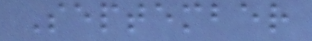September
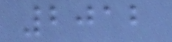2012
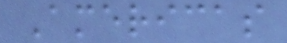Americas
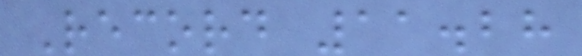Record 11.28
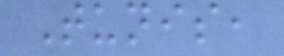Tunis,
